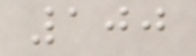100
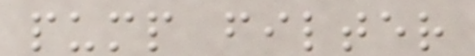pump filter
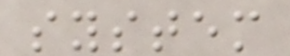system
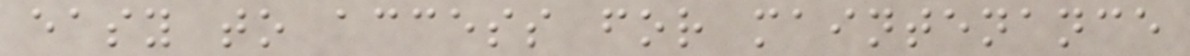easy to access for maintenance
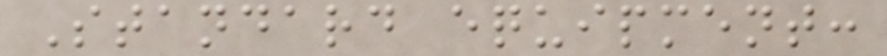Standard equipment:
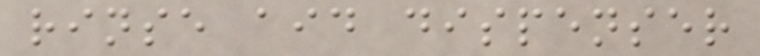rinse aid dispenser
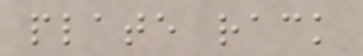plate rack
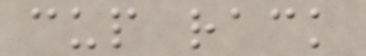cup rack
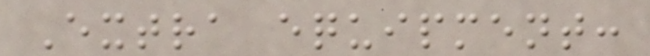Extra equipment:
